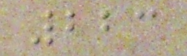223
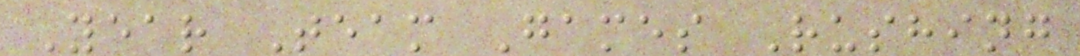Year Team Games Rushing
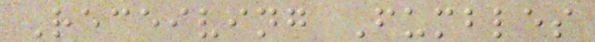Receiving Fumbles
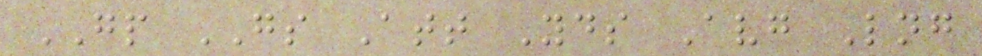GP GS Att Yds Avg Lng
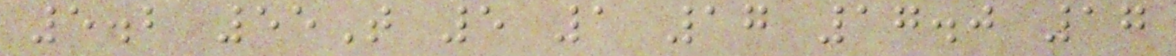5.2 55T 5 1 17 17.0 17
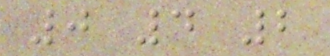0 4 2
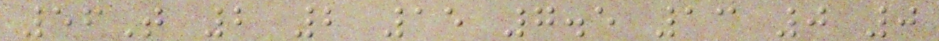56T 2 2 15 7.5 13 0 0
